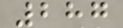287
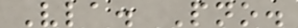Vla. Pno.
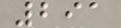291
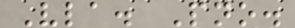Vla. Pno.
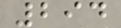294
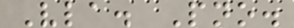Vla. Pno.
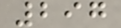297
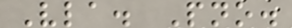Vla. Pno.
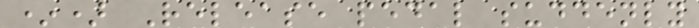*) Release pedal suddenly
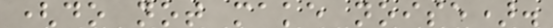(do not make noise).
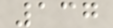137
